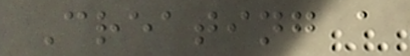Creating a
